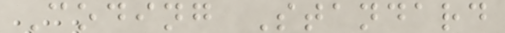Coding Standard
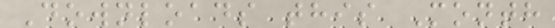Downloads this Month
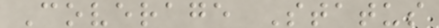Coverage Status
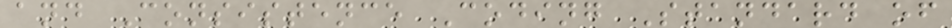and Consistence Coding Standard of
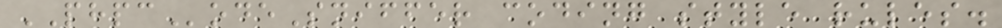PHPCodeSniffer coding style rules.
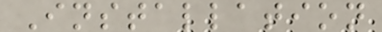Installation
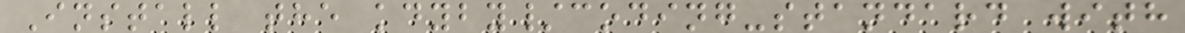Install the kdyby/coding-standard with
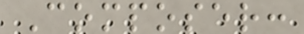Composer:
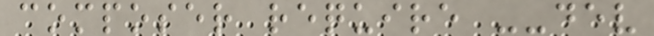composer require --dev
